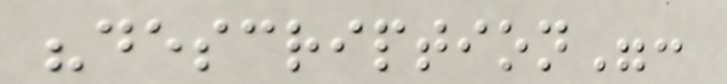"description":
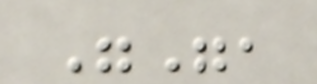"",
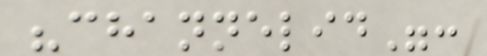"channelid":
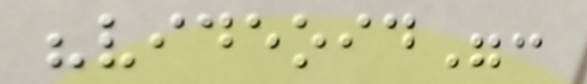"videoid":
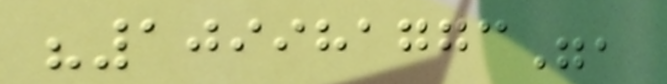"109981773",
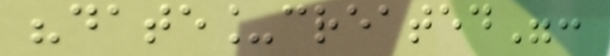"date_created":
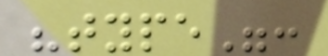"type":
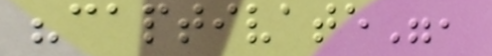"captivate",
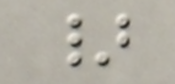}
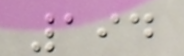194
